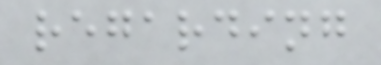regarding
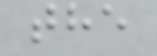the
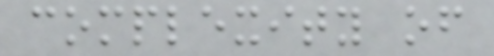complexity of
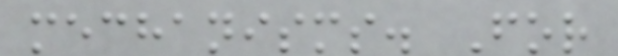mechanisms. For
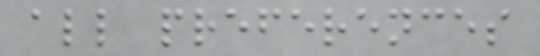all preferences
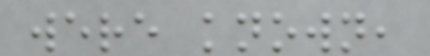were known,
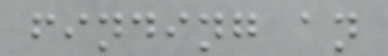finding an
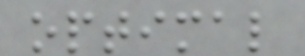optimal
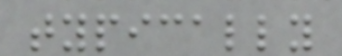typically
